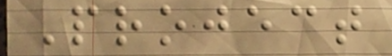Project
